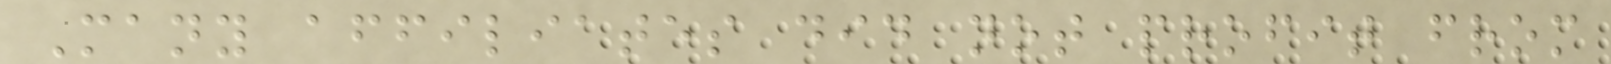Many affiliates did not profit from
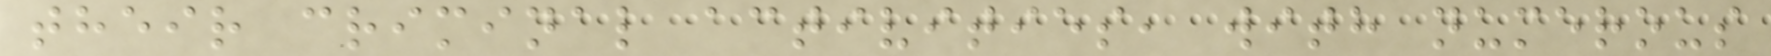their criminal activities, with numerous
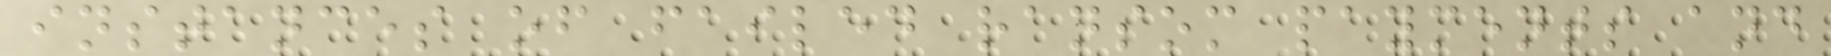instances of failed ransom payments and
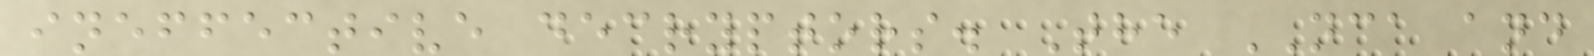ineffective decryptors. The NCA and
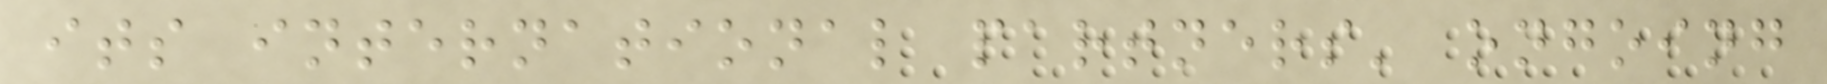its international partners' ongoing
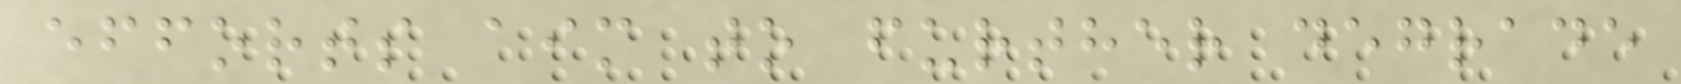efforts aim to further degrade
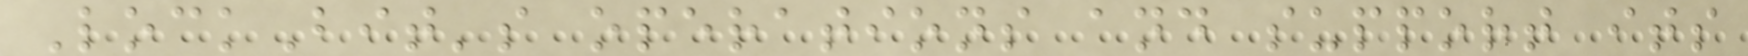LockBit's operations and support its
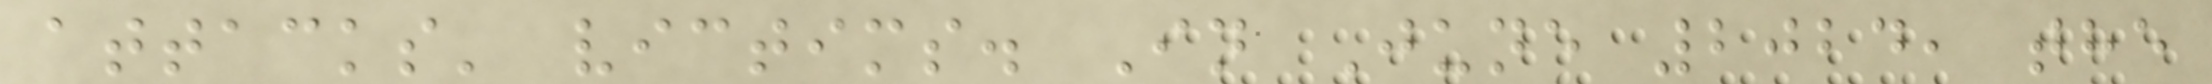attacks' victims. In June 2024, the
